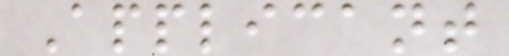Applicant
